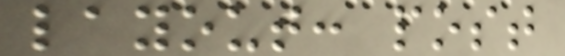layout: post
